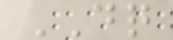DQ
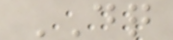DQ
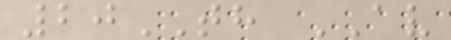20TH AV
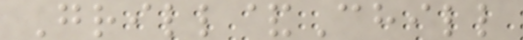Grill&Chill
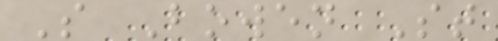S Bowen St
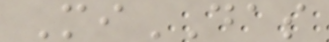MiDAS
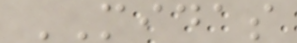MIDAS
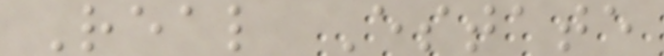Real Estate
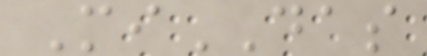MiDAS
